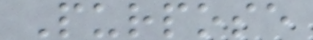Purpose
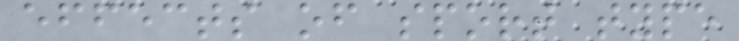effects of sport type
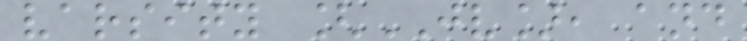varsity [JV], and
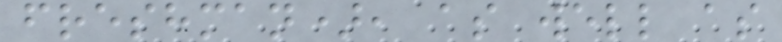freshman), as well as
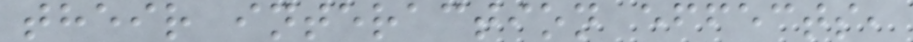their interaction effects,
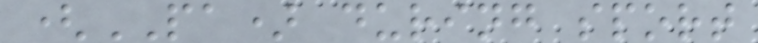(PA) during sport
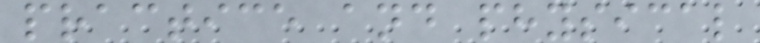practice and physical
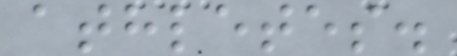athletes.
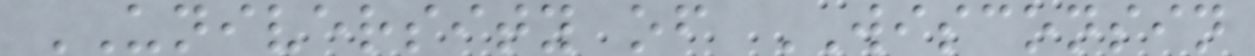UNIVERSITY of WISCONSIN
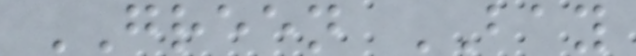GREEN BAY
